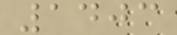1403
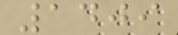1409
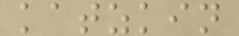katzkin
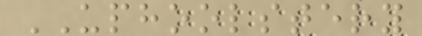UPHOOLSTERY
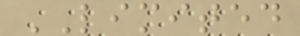LIMITED
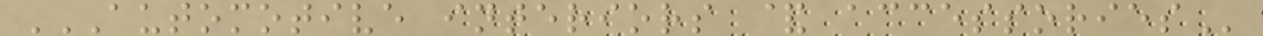AUTOMOTIVE INTERIORS & ACCESSORIES
